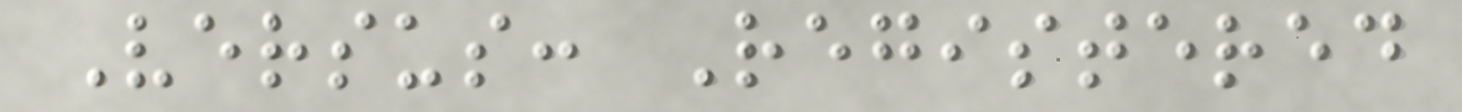Versus: Registered
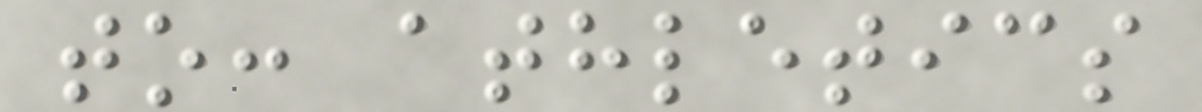to: athletics
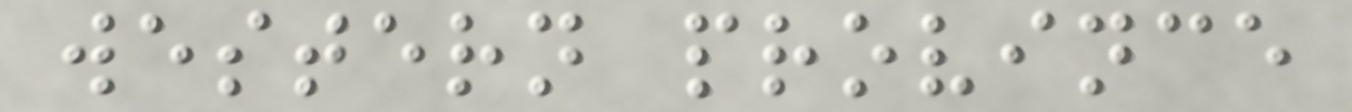western province
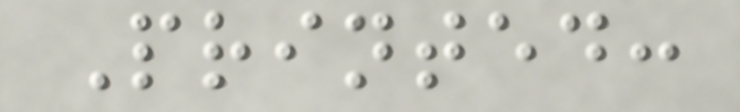Printed:
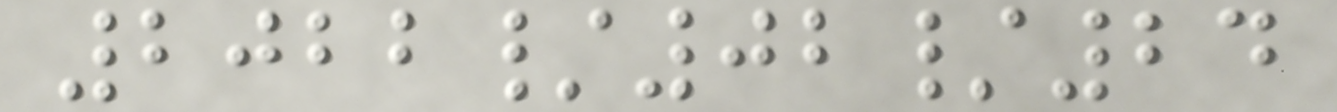2022/02/24
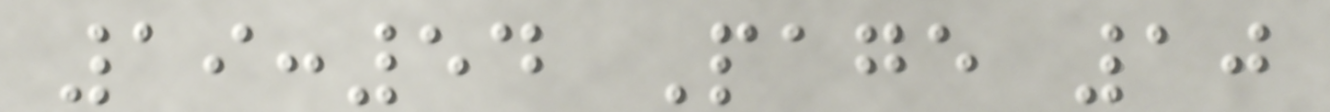19:54 Page 10
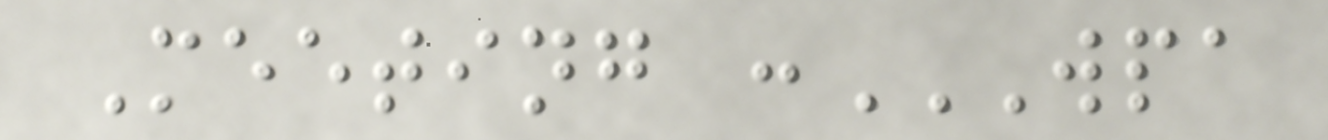Meeting :WPA
